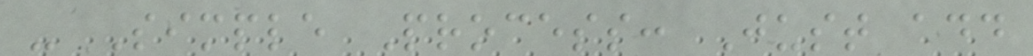- Simple Process: Just add
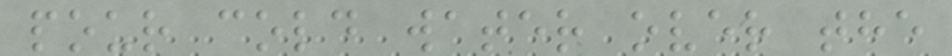pour cold water over the
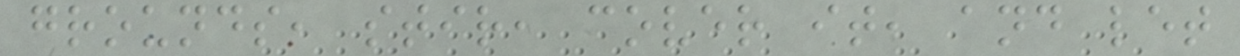grounds, stir, cover it, and let
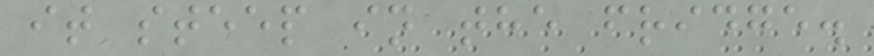it steep in the fridge.
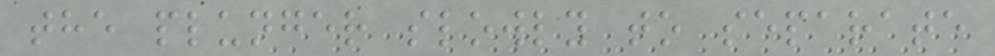the plunger slowly to separate
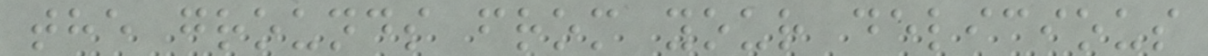the grounds from your delicious
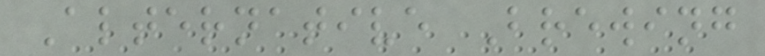Alternative Brewing
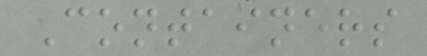Containers
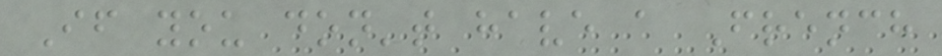If you don't have a French
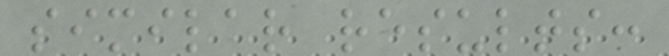similar results:
